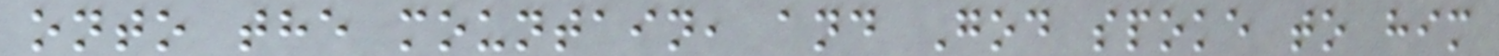onto the mountain, and God spoke to him
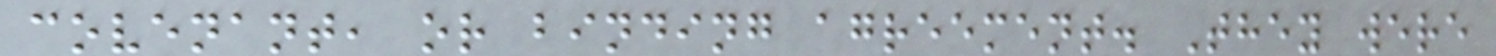covenant, or binding agreement. They were
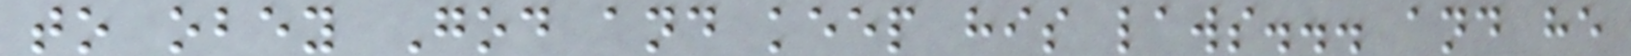to obey God and keep his laws... and he
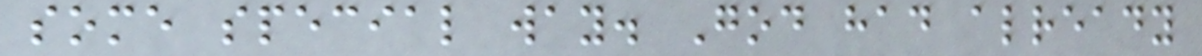some special way. God had already
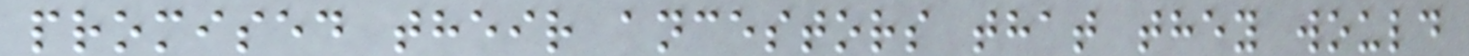promised their ancestors that they would
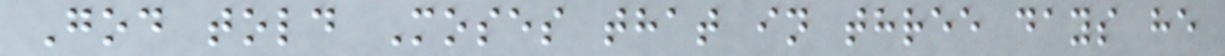God told Moses that in three days he
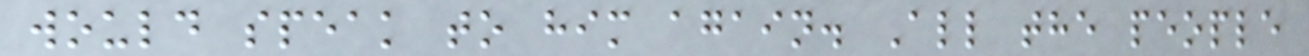would speak to him again. All the people
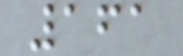161
